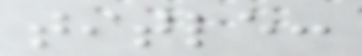title:
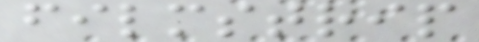filmstrip
